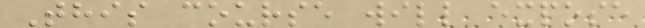This course will expose
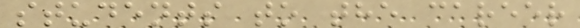students to the career
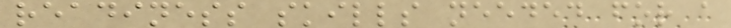readiness skills needed for a
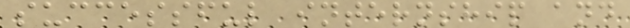successful internship and
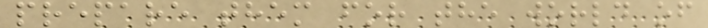prepare them for the world of
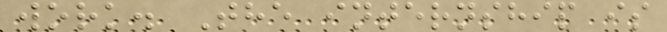work. The internship is
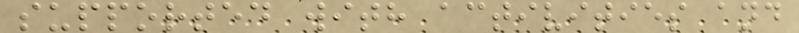supported with activities and
